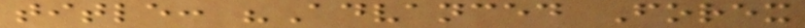title: "Advanced Forex
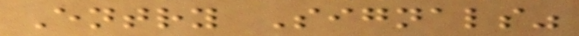Entry Signals"
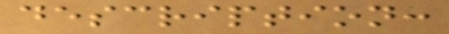description:
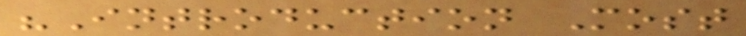"Introduction Most
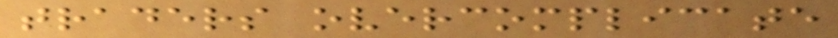traders overcomplicate
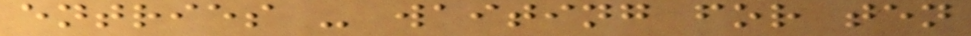entries - waiting for ten
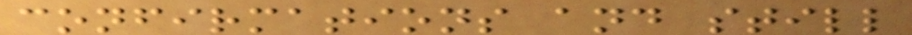confirmations and still
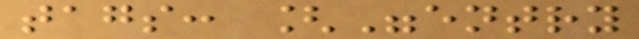tags: ["entry
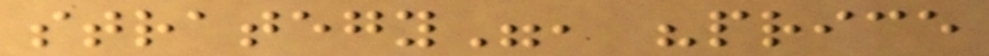strategy", "price
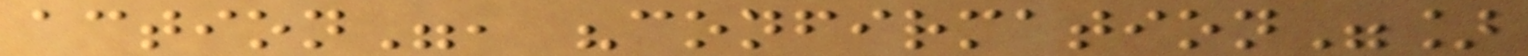action", "confirmation"]
